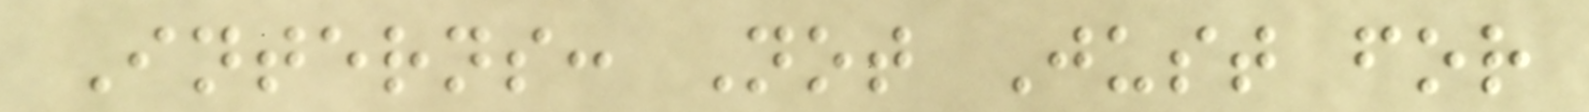Interns: Not Just for
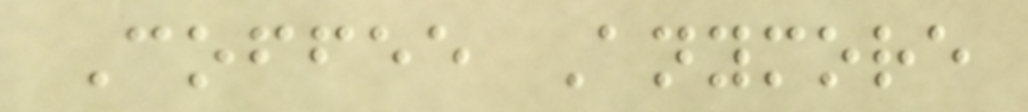Coffee Anymore
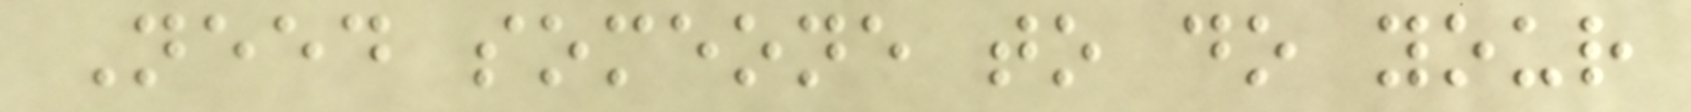Need someone to do your
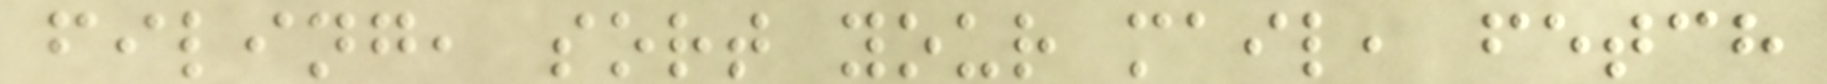filing, sort your mail, fetch
